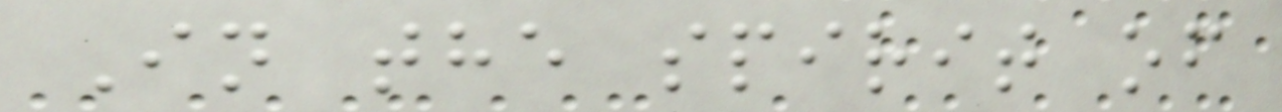In the spirit of
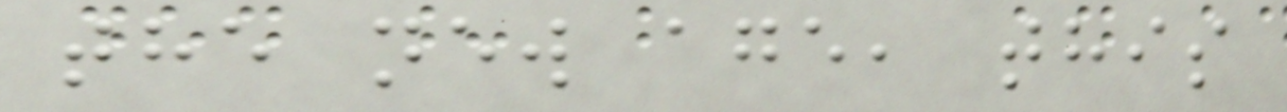the new age, this
